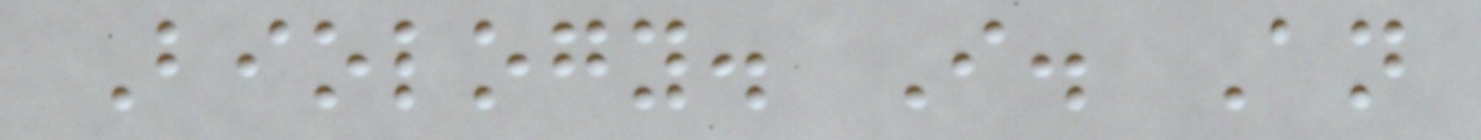Biology. I. An
